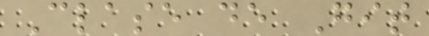Clase de Git
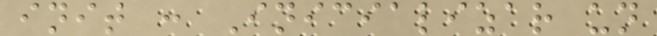init : Inicializar un
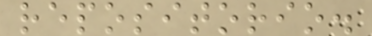repositorio.
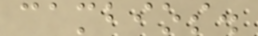cambios.
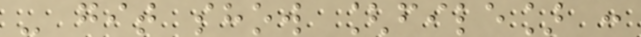- git show [file] :
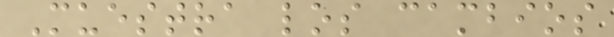Muestra los cambios
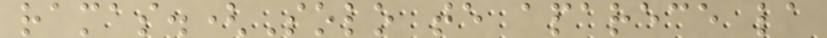ramas.(Solo te aparece la
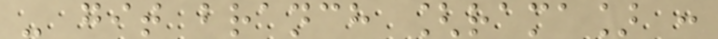- git branch [rama] :
